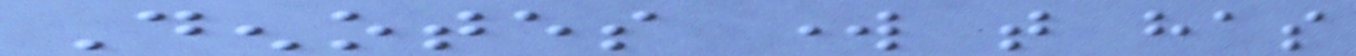Denotes work that has
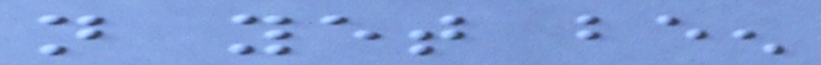not yet been
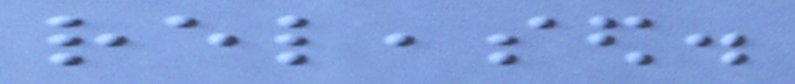released.
